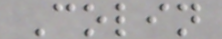Colin
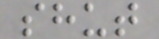shut
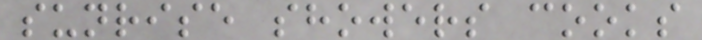sunrise showers cooks
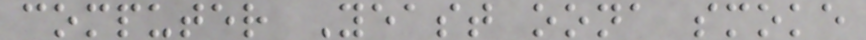computer Yeast oona smoke
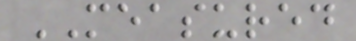MEASURED
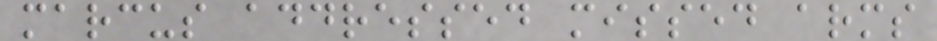marcus addressed missed arms
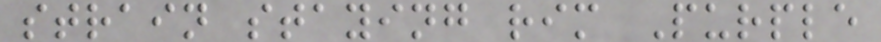strain staying rim Purple
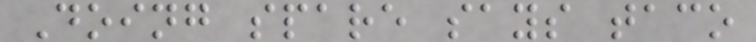Doing spare says taco
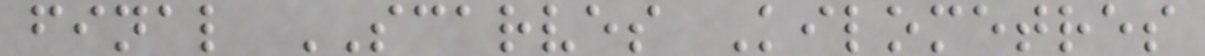final SCARVES Kilometres
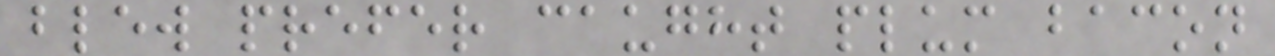blew prefer caught plum bacon
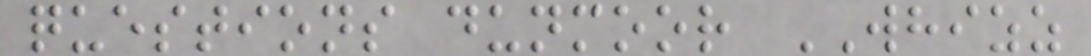questions dunmoor WHIZZ
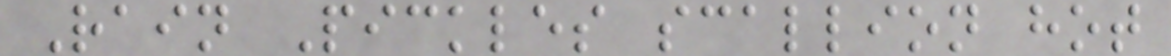Rain Pickles scallion hot
